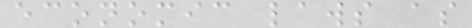economic laws as
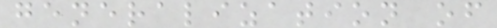generalization of
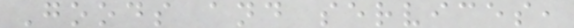Goods and services,
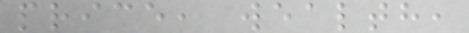price, wealth,
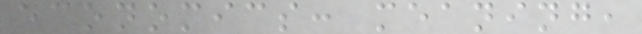economics: meaning,
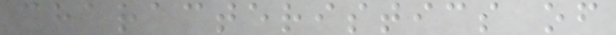characteristics of
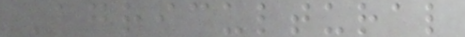Agricultural
